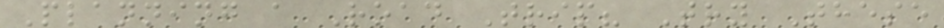Planning a Road Trip? Try These
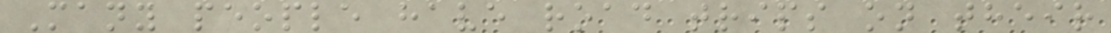Many people have road trips on their
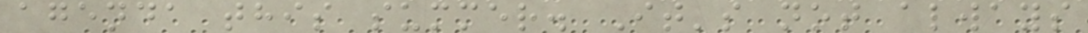agenda this summer. It's not always
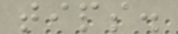tips.
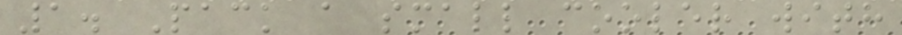1. Pack a small cooler with
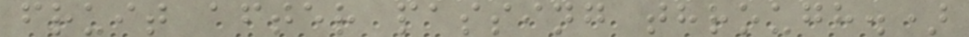fruit after passing through.)
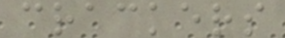crackers
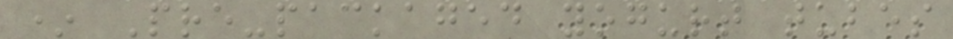* Pre-packaged yogurt tubes
